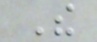The
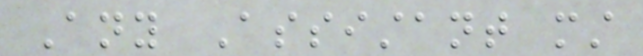Any Assistant must
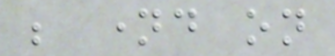be named on
